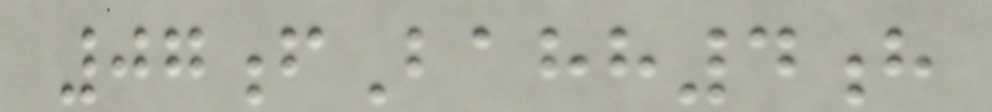07fBahh4h
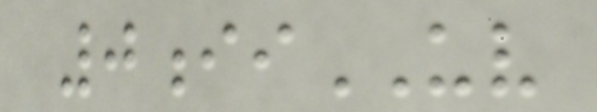0iiUV
